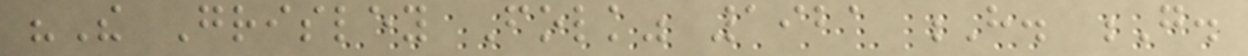"The Grisley Folk" 1921 H. G.
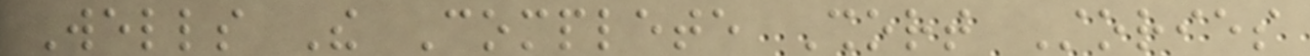Wells The Complete Short Stories
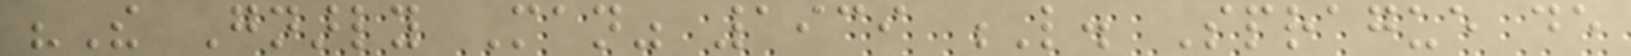"The Gnarly Man" 1939 L. Sprague de
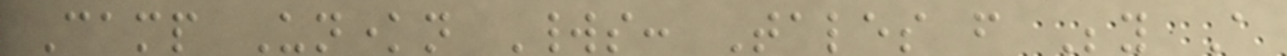Camp Unknown Worlds: Tales from Beyond A
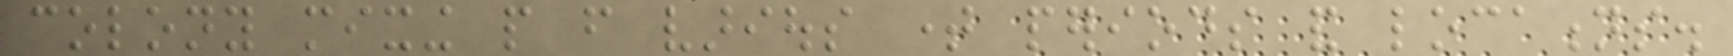colony mixing people from various time periods and locations.
